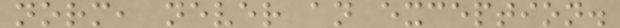norm, never an exception.
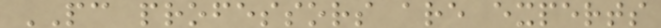PC professors are experts
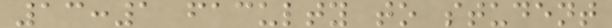13:1 faculty to student
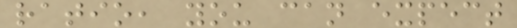ratio, you can expect
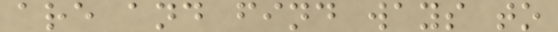are and find ways to
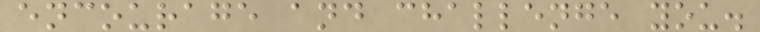encourage and challenge you.
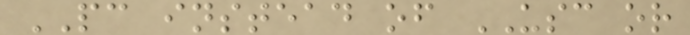PC instead of USC or
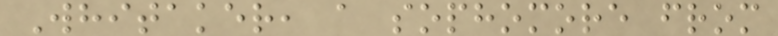Whitaker, a sophomore from
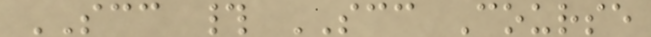SCC # SCC Course
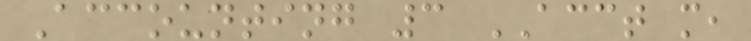Accounting 3 ACCT m,
